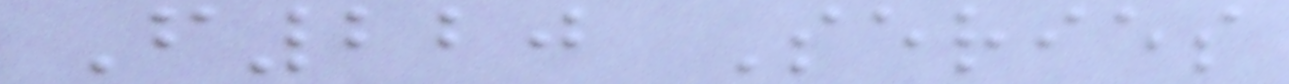F220 Series
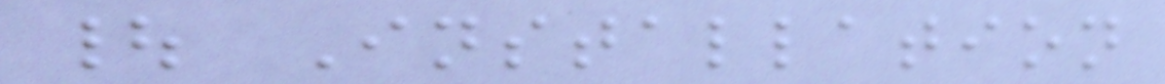| Installation
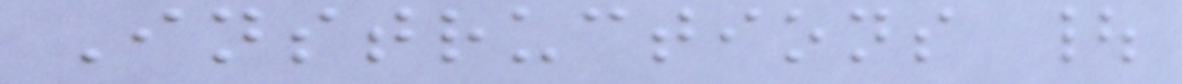Instructions |
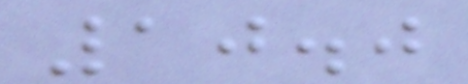10.0
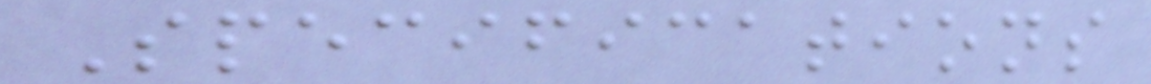Specifications
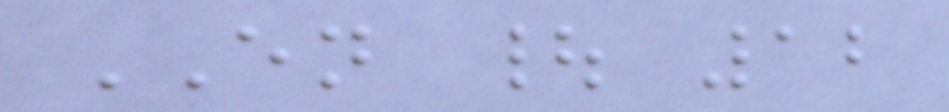EN | 12
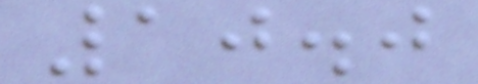10.0
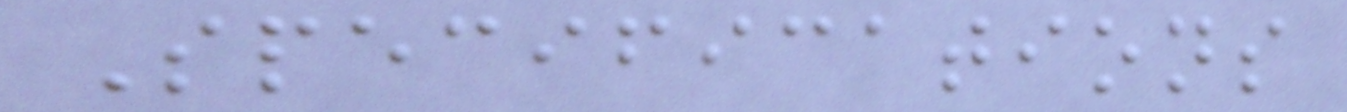Specifications
